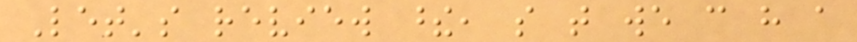Let's review these, so that we can have a
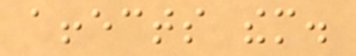affects them.
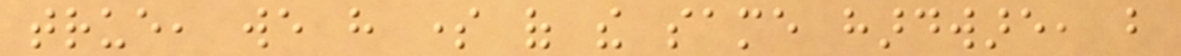true, we have some of the same hardware, but
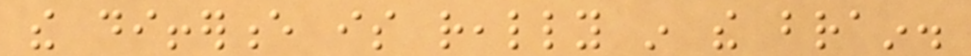the difference is really in the brain.
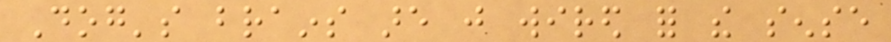Dog's brains are just wired for the sense
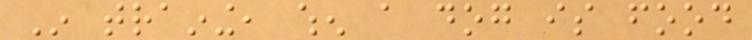In training, when a dog is food
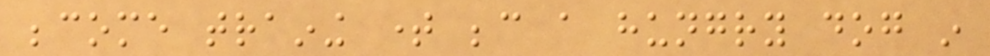become training time because a hungry dog in
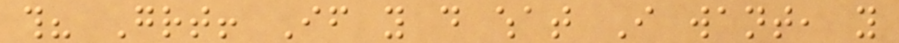this? Great! If you do what I want, you
